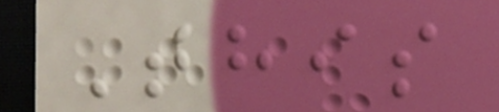This
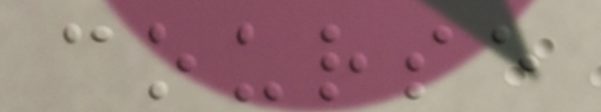course
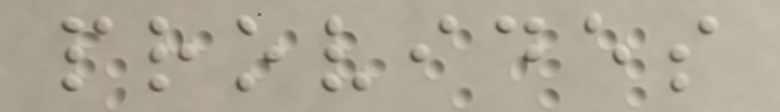provides
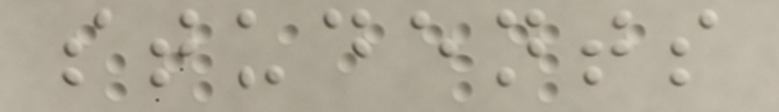students
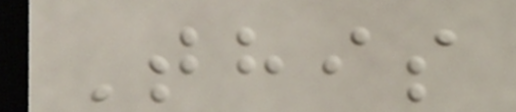This
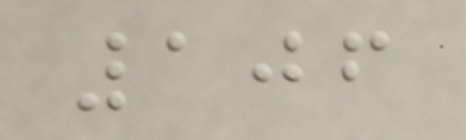106
